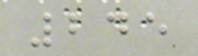245
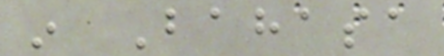in Bahasa
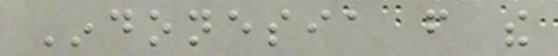Indonesia from the
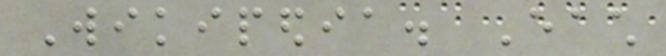Wikipedia. Each
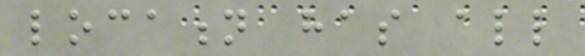location has all
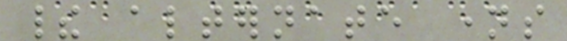their alternate names
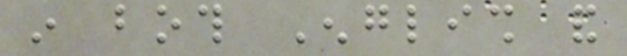in both English and
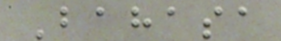Bahasa
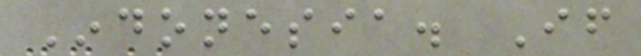Indonesia. If
